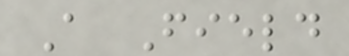A Field
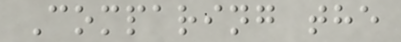Comparing the
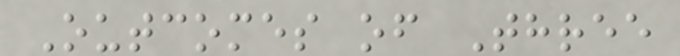Outcomes of Three
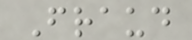Fraud
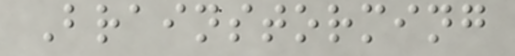Brainstorming
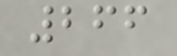266
